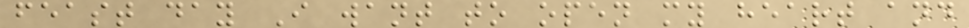feast day I want to open my heart and
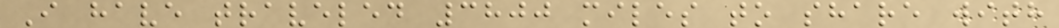I have traveled 3800 miles to share with
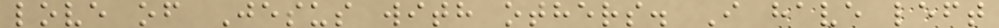love of Jesus with others. I have left
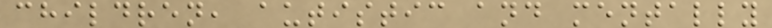children, autistic and mentally
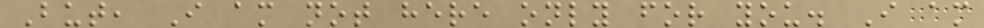But, I am not here only for you. I am
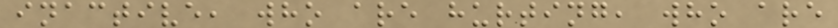inactive, who are hurting, who are
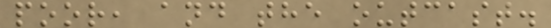poor, and the outcast.
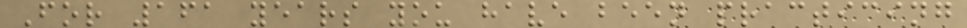For 161 years you have been practicing
